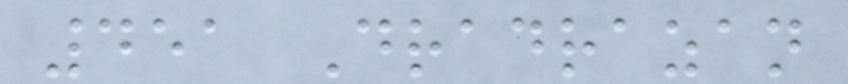451 Dradrazan
